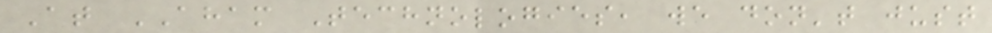At AHAM Technologies, we don't just
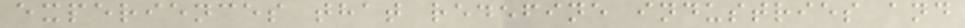experiences that redefine industries and
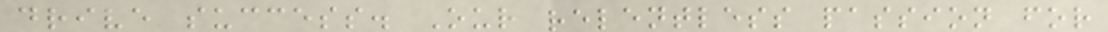drive success. Our relentless passion for
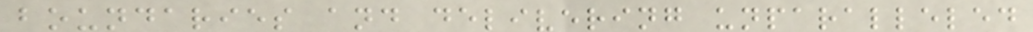boundaries and delivering unparalleled
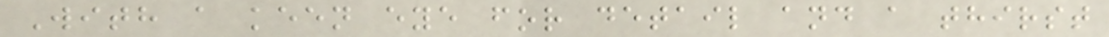With a keen eye for detail and a thirst
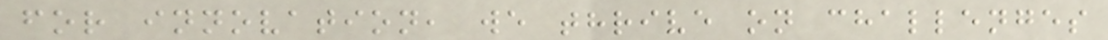for innovation, we thrive on challenges
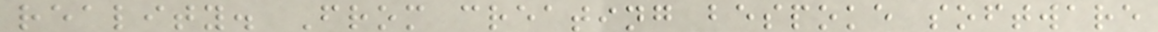reality. From creating bespoke software
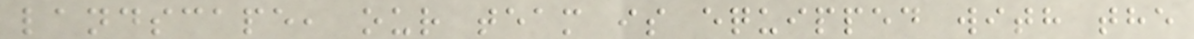landscape, our team is equipped with the
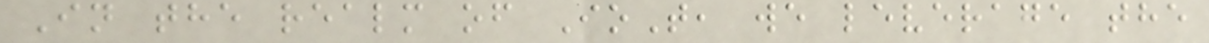In the realm of IoT, we leverage the
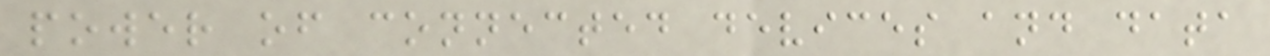power of connected devices and data
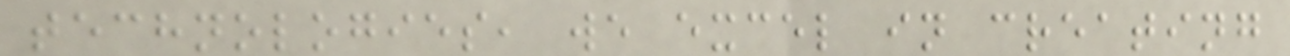technologies, we excel in creating
